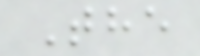The
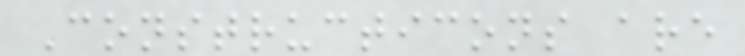Constructicons are
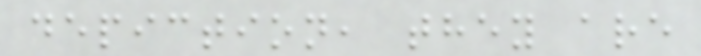depiction, they are
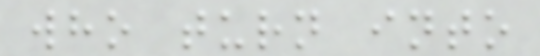who turn into
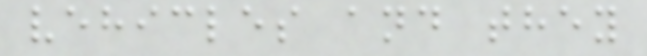vehicles and they
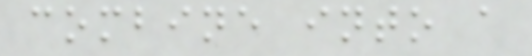combine into a
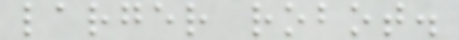larger robot.
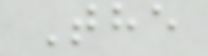The
